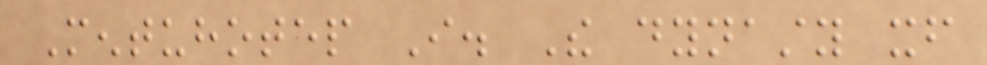Mentuhotep I. The dynasty itself
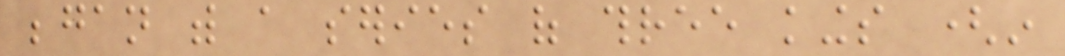began with a series of three kings (in
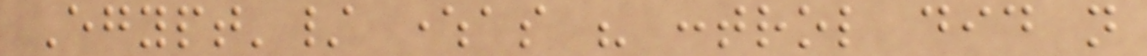Egypt'/ whereas his control did not
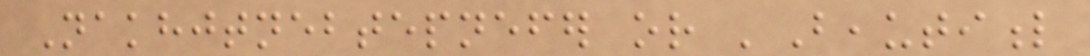Nakhjtnebtepnefer or 'Beautiful
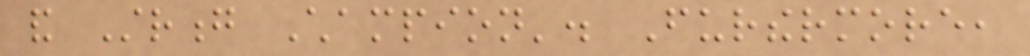and Strong Champion'. Furthermore,
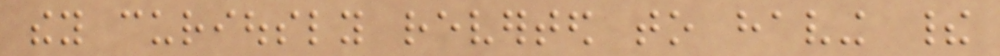they curiously reverted to having their
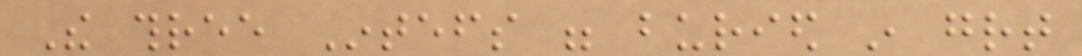The three Intefs were buried in great
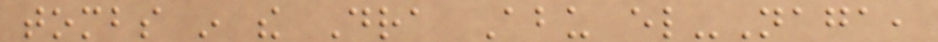tombs in the Dra Abu el-Naga,
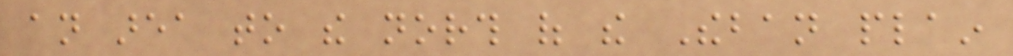an area to the north of the Theban plain
